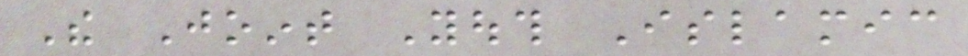The Joint Youth Islamic
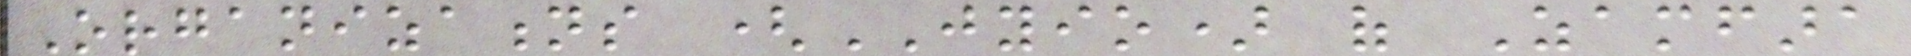Organizations (JYIO) of Zamfara
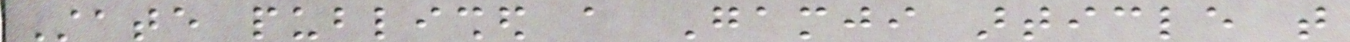State published a Gamji article that
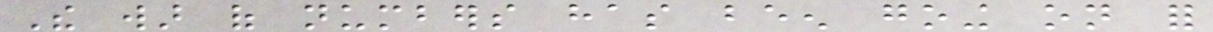The war of numbers has been going on for
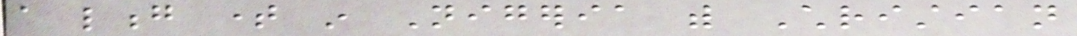a long time in Nigeria with Christian
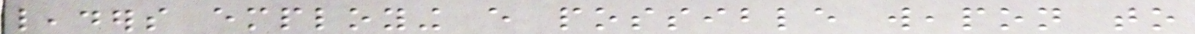leaders employing every possible weapon to
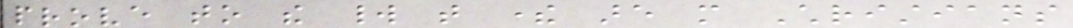prove to the world that there are more Christians
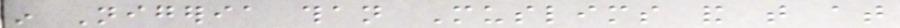in Nigeria than Muslims and that at
